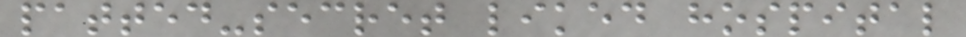patted-secret liked hospital
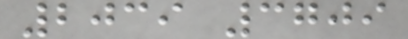2039 3709
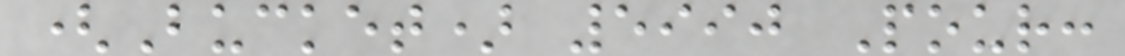(Bucket) 5990 Pour:
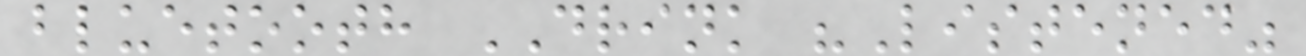bluetooth DRINK "Listened"
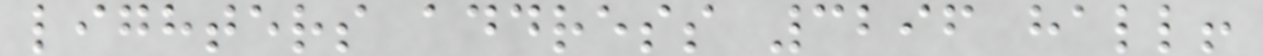lighters address 3296 hall!
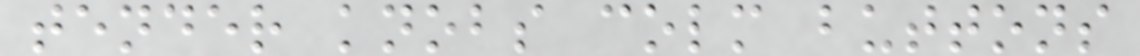tender knobs colm buttons
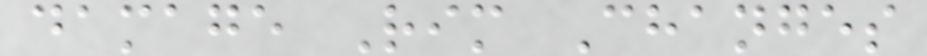damage Rim Changes
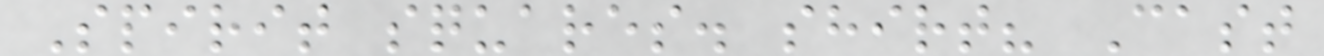Spirit squares. shirt? Cast
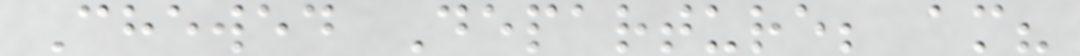Chewed Departure; am?
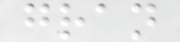gran
